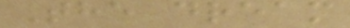The dream
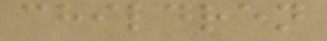children
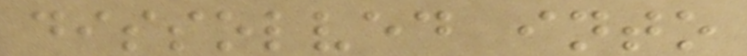dissolved into
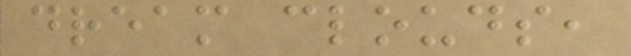dream clouds,
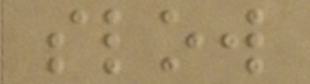slow
